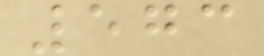573
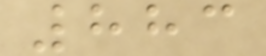883
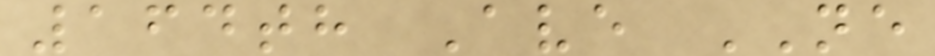164th Ave NE
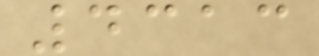4313
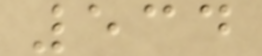534
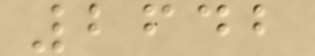2642
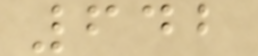642
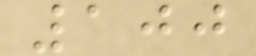100
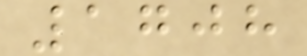1708
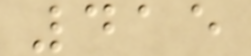415
